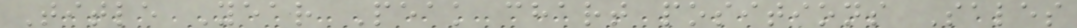Title Year Peak chart positions Sales
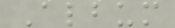Album
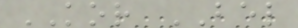KOR BEL
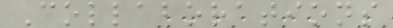Collaborations
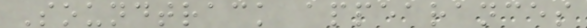Soundtrack appearances
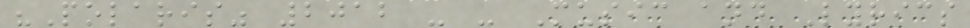"Polaris" 2012 - - Music and Lyrics
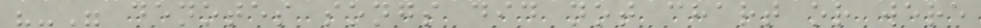"-" denotes songs did not chart or were
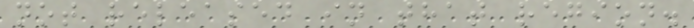not released in that region.
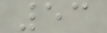53
